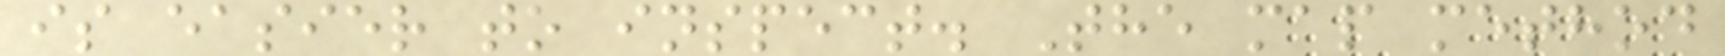is easier to inspect. The map method
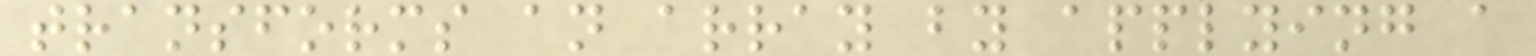transforms an array by applying a
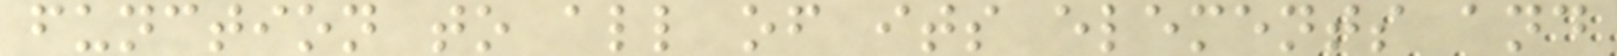function to all of its elements and
